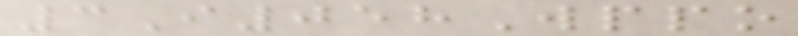3I058Wppo
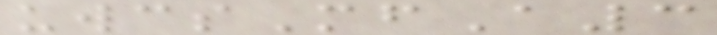uwcsMfA3
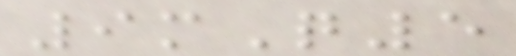9mQ5
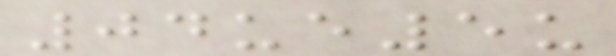04ue5u
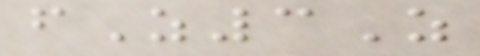fZ3Z
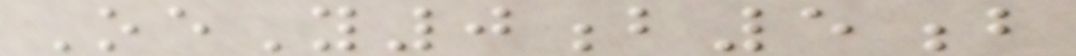OeY0b5b
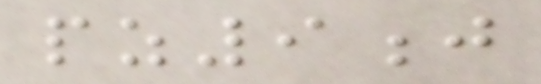pz9j
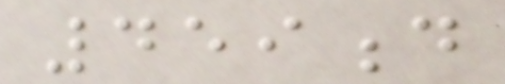459d
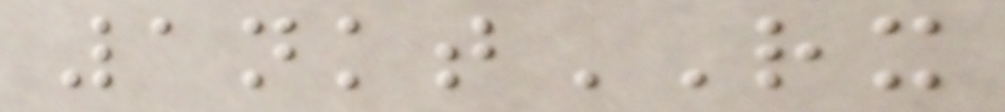1nktRX
